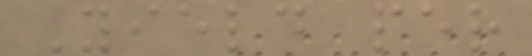Yield per
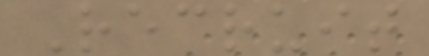Recruit
